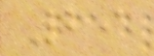29
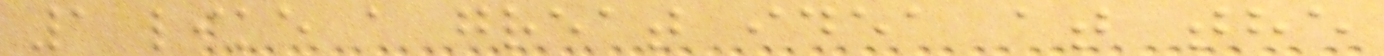1 like a great idea at the
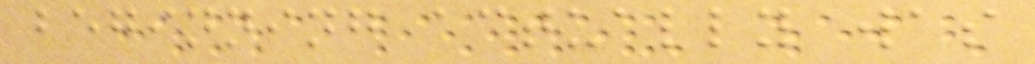beginning actually was
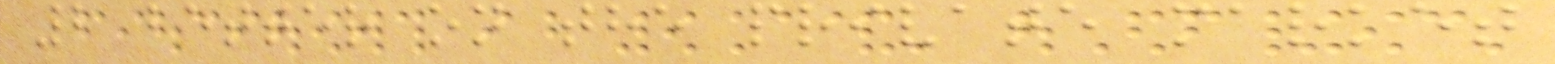2 better on the private market
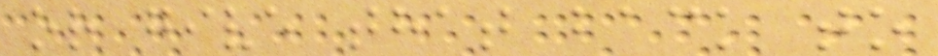or give that back to
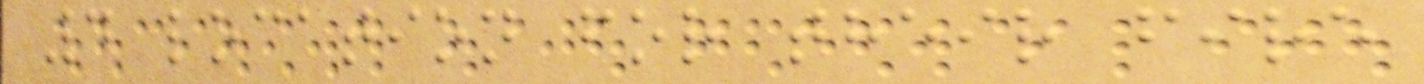4 location for their fire
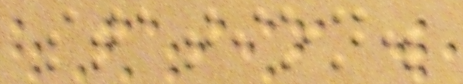station.
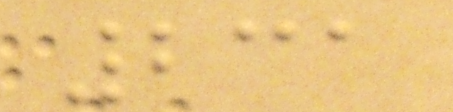231
